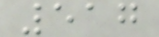517
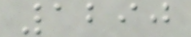1290
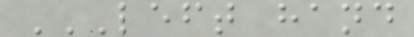LEFT HAND
